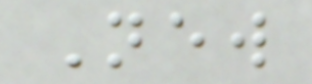New
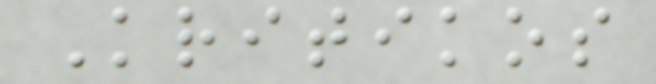Kritikos
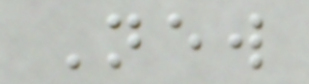New
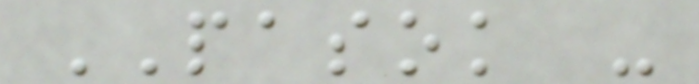PASOK -
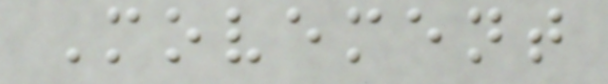Movement
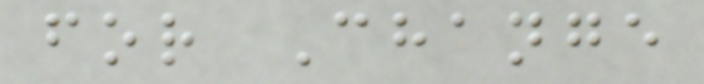for Change
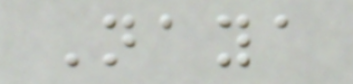Naya
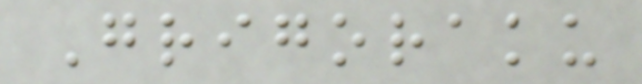Grigoraku
